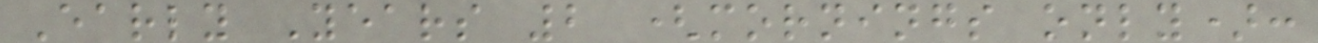Early Years 2 (mornings only):
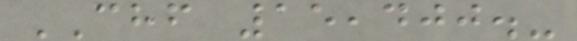CHF 15,400.-
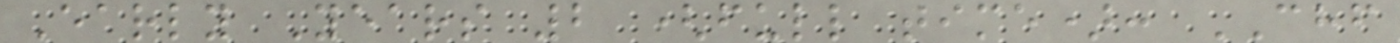Early Years 2 (full time): CHF
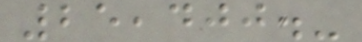25,400.-
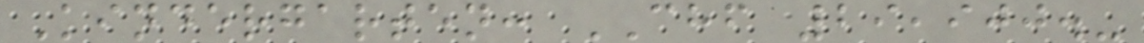Kindergarten: CHF 29,900.-
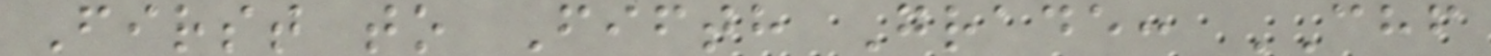First to Fifth Grade: CHF
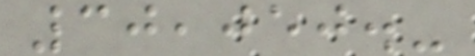30,050.-
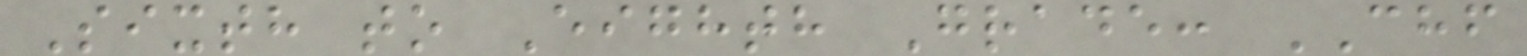Sixth to Eighth Grade: CHF
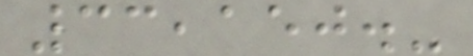33,150.-
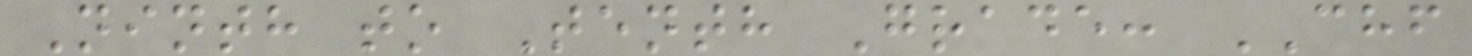Ninth to Tenth Grade: CHF
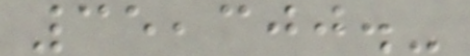35,300.-
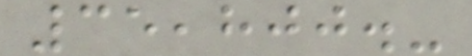35,800.-
